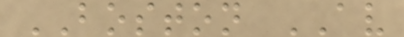BOSTON AV
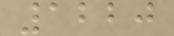1220
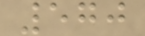570
